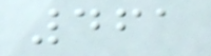461
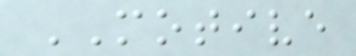MOTIVE
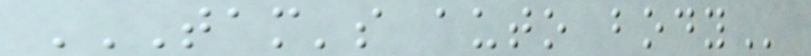TAM'S AUTO BODY
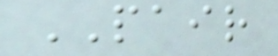PAIR
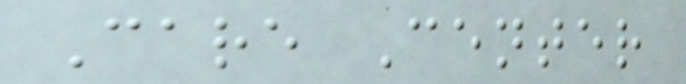Care Center
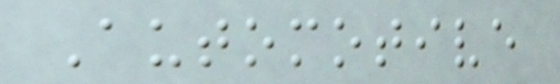Automotive
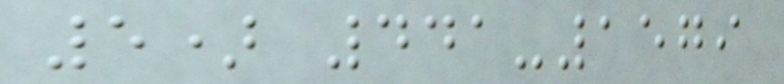5) 441-1579
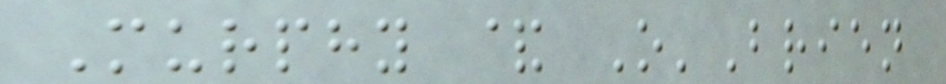Murphy & O'Brien
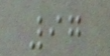97
